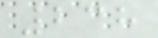238
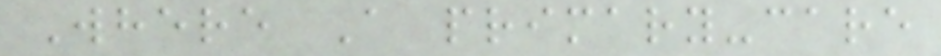Where A primary-care
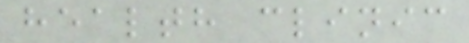health clinic
